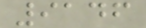9146
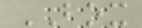BOX
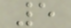5
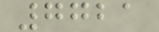7721
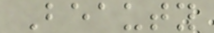Beauty
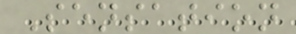Sensation
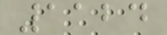1124
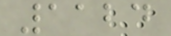1124
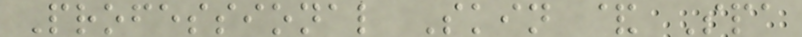Professional Skin & Spa
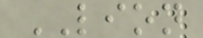LION
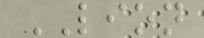LION
